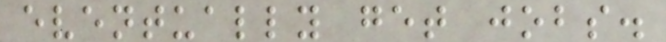eventually get jobs.
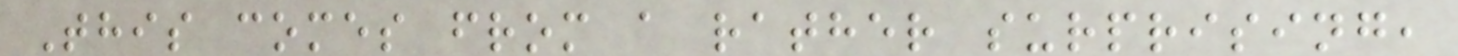This comes from a rather surprising,
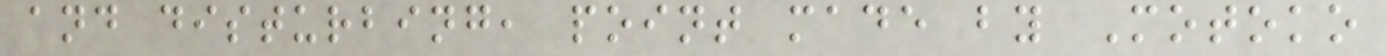and disturbing, point made by Motoko
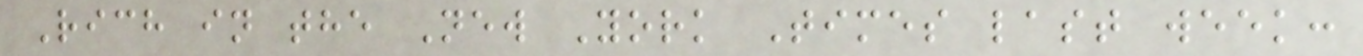Rich in the New York Times last week:
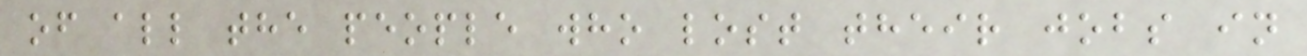of all the people who lost their jobs in
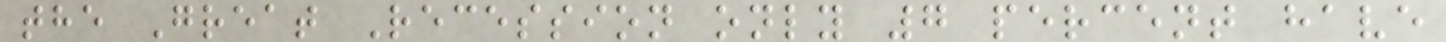the Great Recession only 7 percent have
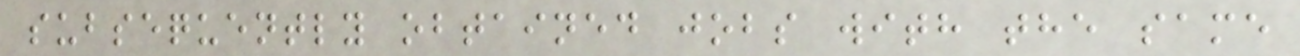subsequently obtained jobs with the same
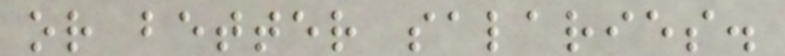or better salaries.
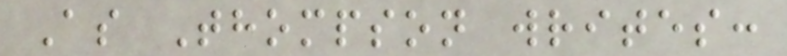As Thompson writes:
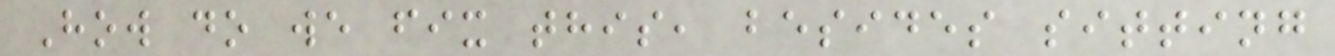How do we fix this, besides sitting
